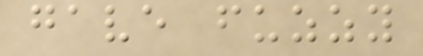gave fuzzy
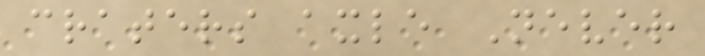craters axle Never
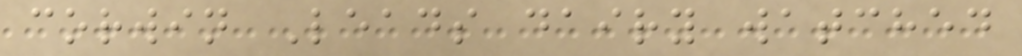corwin Leads dairy watched
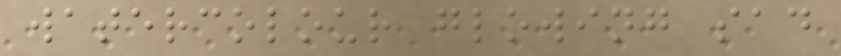watercolour glowing sad
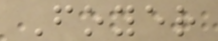Foyer
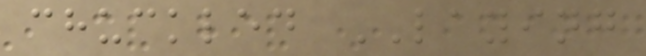chuckled LAYING
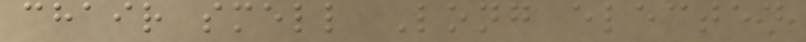chair smell Long elected
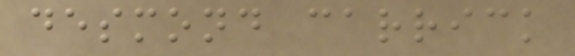desmond carrick
